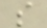s
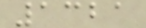1321
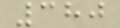380
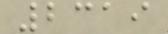2319
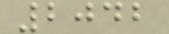2042
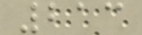213
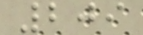209
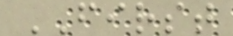FIRST
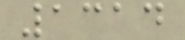1314
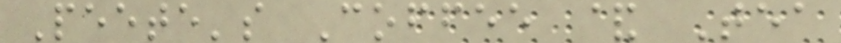Peete's Coffee & Tea
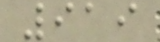919
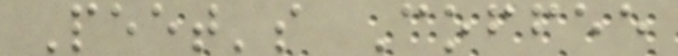Peet's Coffee
